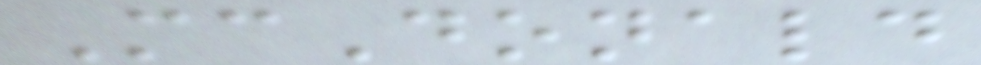McDonald
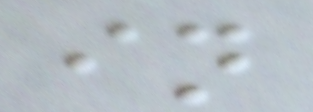in
